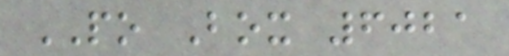PO Box 6021
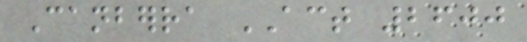Canberra ACT 2600
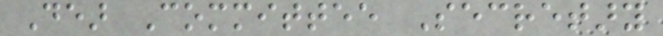Dear Committee Secretary
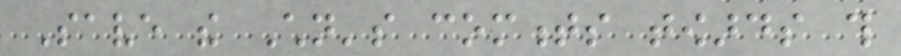Save the Children's comments towards this
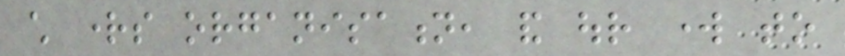child rights organisation, and our work to
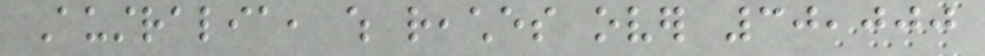Australia, which reaches over 30,000
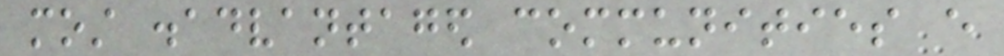most disadvantaged communities every
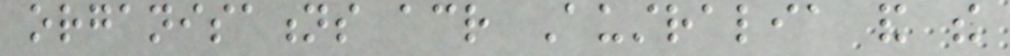organisations across Australia and the
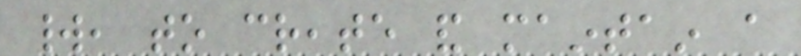world, to create and maintain a
